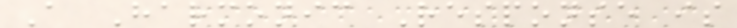A Harmonic Response is
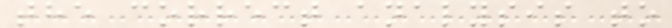the correct analysis to
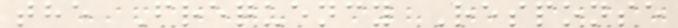the Frequency Response
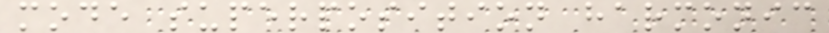mode superposition harmonic
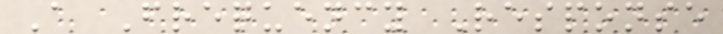A Frequency Response
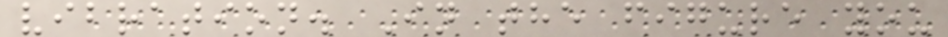vibration. In the figure you
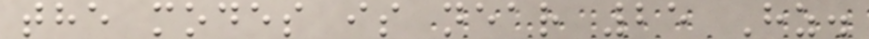the modes is near 25 Hz.
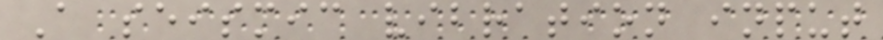A seismic vibration input
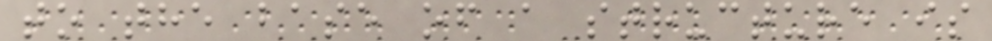to the base of a structure is
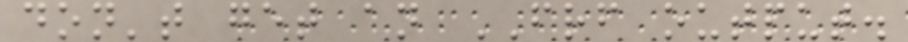don't get an FRF output.
